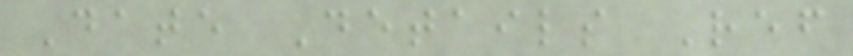Date Details Ref
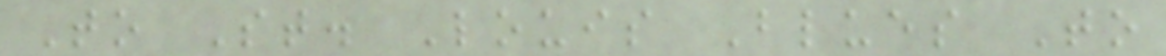To St. Louis Blues To
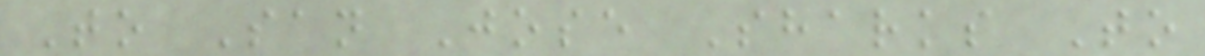To San Jose Sharks To
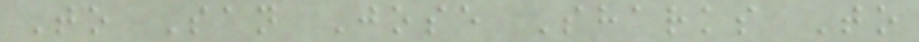To San Jose Sharks To
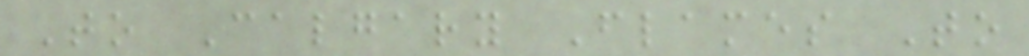To Calgary Flames To
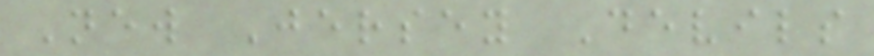New Jersey Devils
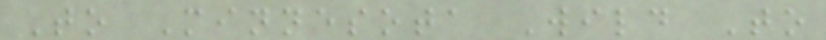To Minnesota Wild To
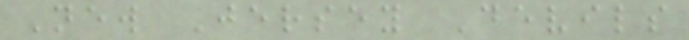New Jersey Devils
